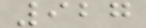927
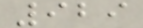929
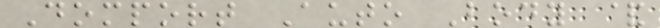Domport Auto Body &
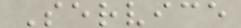Service
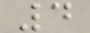4
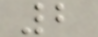2
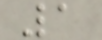1
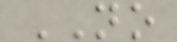NO
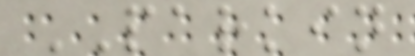PARKIN
